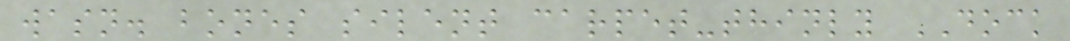wasn. bones silent carpet-thinly DOCK
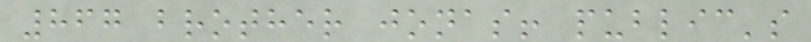867 brother jonas! public's
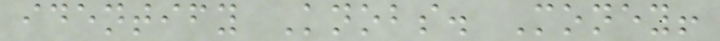identify Knobs. Money!
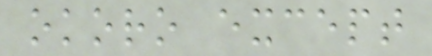okoro except
